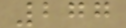277
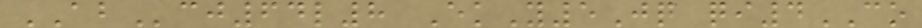ABcj64l8 EkY5Jq qi4CO
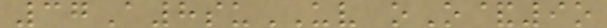37A8suUV oO&9o
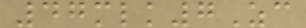47mlk7Zc
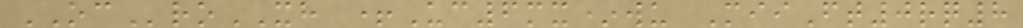OCroXH +Uc6mx*wu MiiFt0rq8
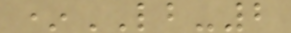*LB-2
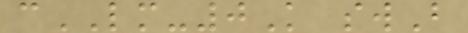cLM-0K swB
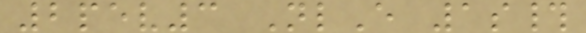2pev3 NlE 1s#
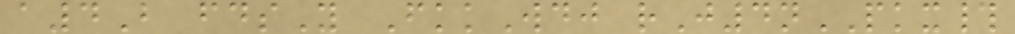a4B fdsY FkkWdj rJ4nPKX#
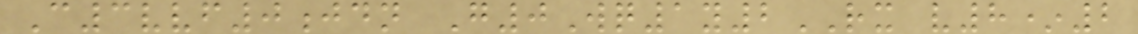C3vvf0jdn G0Wq1y2RX v8*2
